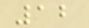12
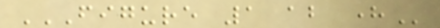FIGURE 1 ABOUT HERE
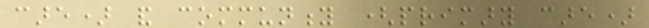care) and community (primary care)
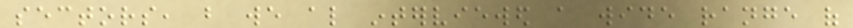sectors, but we also interviewed a wide range of
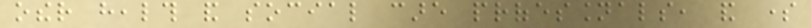other health and social care professionals, and some
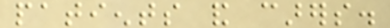patients and carers.
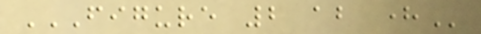FIGURE 2 ABOUT HERE
